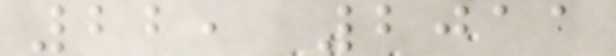22, 2011
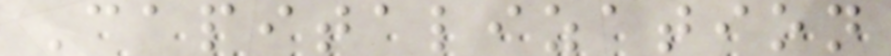Capitalization
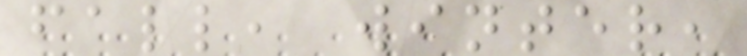fall, winter,
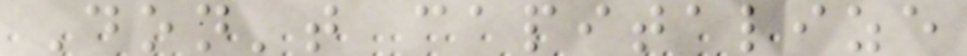Don't capitalize
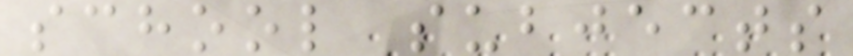school subjects
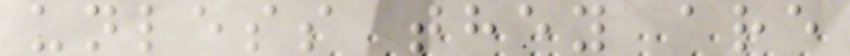unless they are
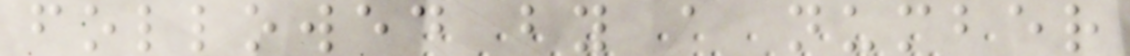followed by a number
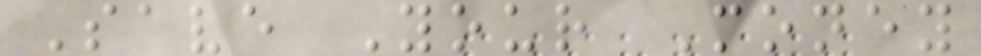Save Your Money
